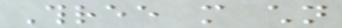Three more children
